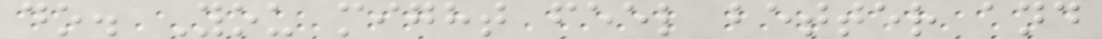do. You might feel better and
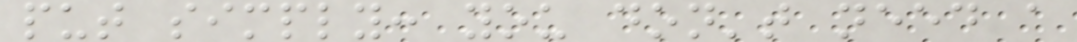put simply: you don't need a
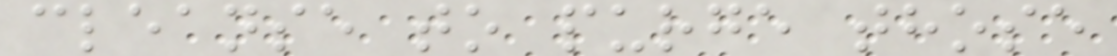cleanse to purge those
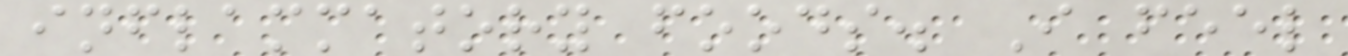inflammatory foods. I feel
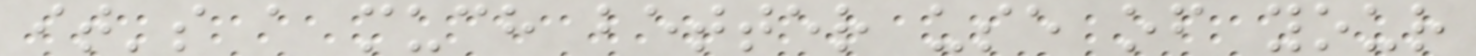it's a much better use of your
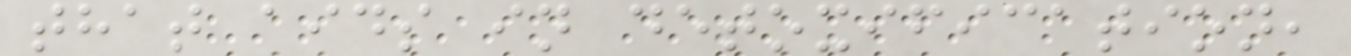that aids in detoxification,
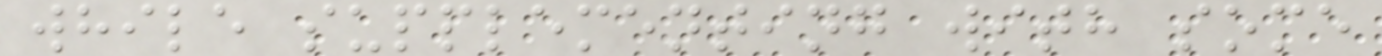while supplementing with some
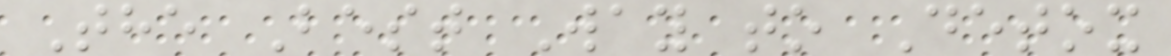The Best Way to Detox
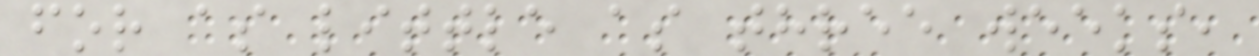for as little as three weeks,
